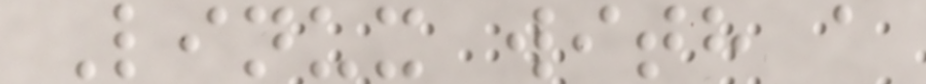Linux with a
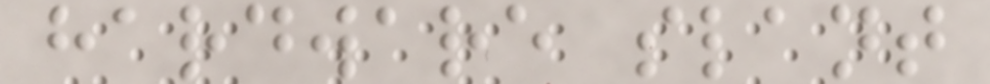hardware slant
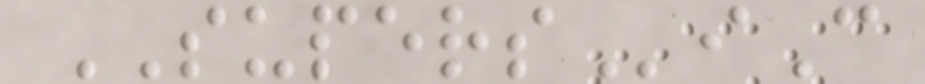SUPERSiC
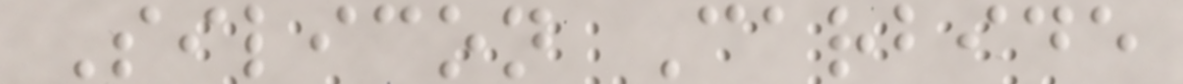Silicon Carbide
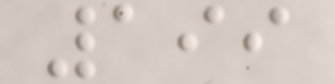199
